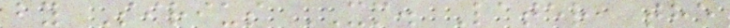by Sirius XM. Later, the
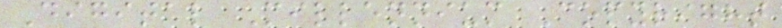Digital Millennium Copyright
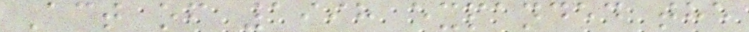Act of 1998 expanded the
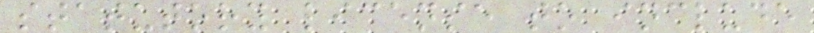statutory license to include
